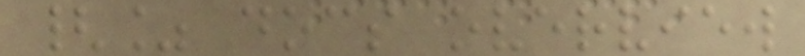{% docs overview
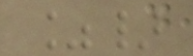%}
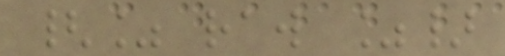{% raw %}
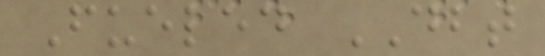Fueled DBT
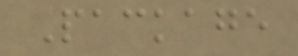Package
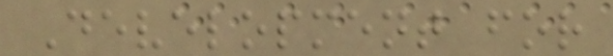Development for
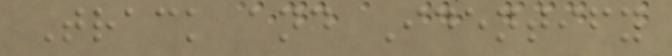Track and Identify
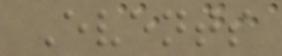Events
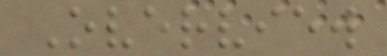Overview
